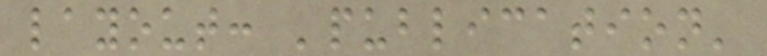layout: 'publication'
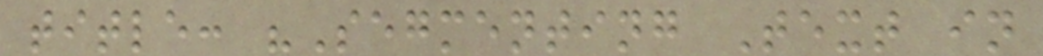title: "Segmenting Text in
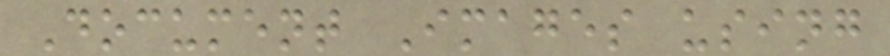Document Images using
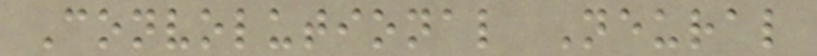Convolutional Neural
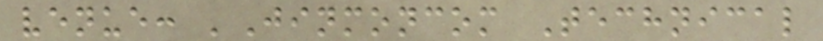venue: 'Jinmoncom Technical
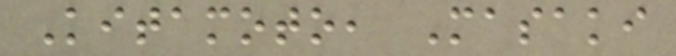Kitamoto, Masaki
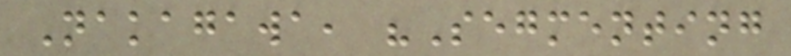Nakagawa, "Segmenting
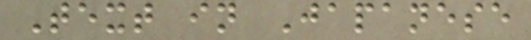Text in Japanese
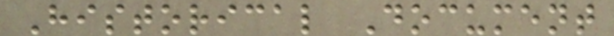Historical Document
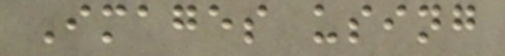Images using
